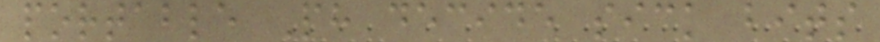portable Ph decide sick bits
